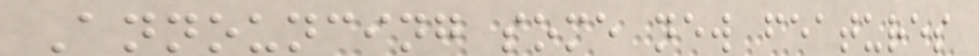Announcing some new features
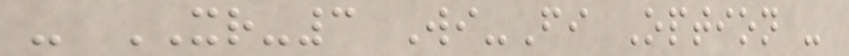- XR-3 Wi-Fi Option -
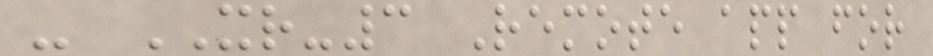- XR-3 Remote app for
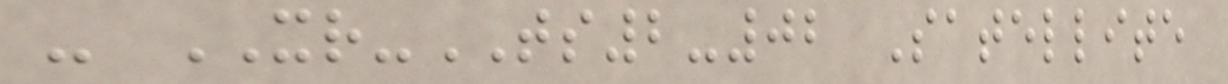- XR-TS2-02 Satellite
